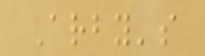Arby's
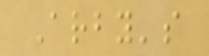Arby's
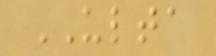ULTA
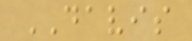DAVIS
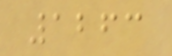1263
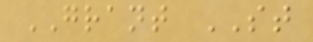GRANT ST
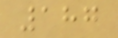187
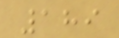189
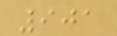901
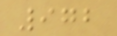972
